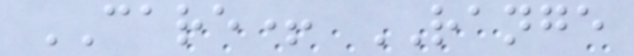CARE+ RANGE
